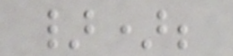});
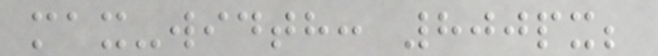max-width: 800px;
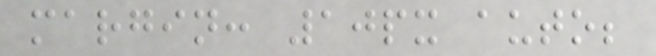margin: 10px auto;
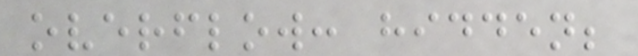overflow: hidden;
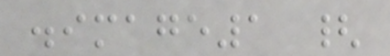.image1 {
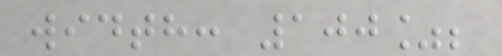width: 100%;
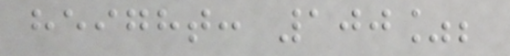height: 100%;
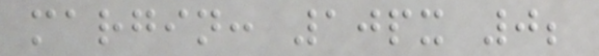margin: 10px 0;
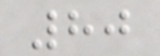80
